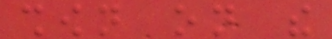shown on the
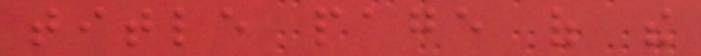title page of the
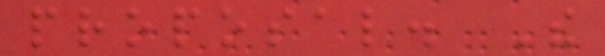proposal. The
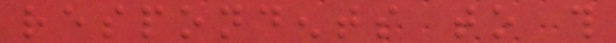respondents to this
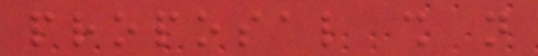proposal shall not
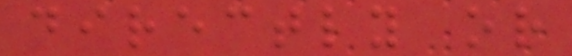directly or
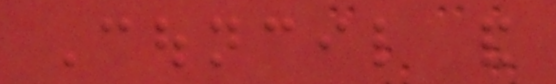Council and
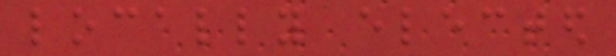locally elected
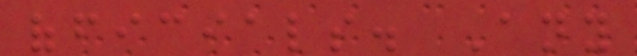officials. Any
